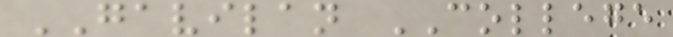GAVILAN COLLEGE
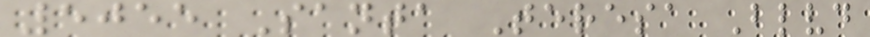5055 Santa Teresa Blvd
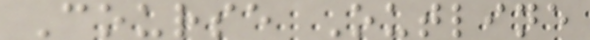Course Outline
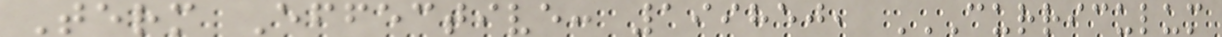Term Effective: 199850, CURRICULUM
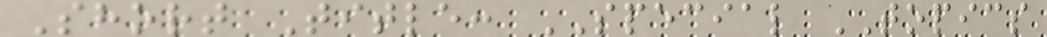Short Title: SPECIAL TOPICS
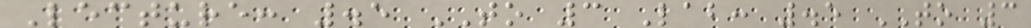Lecture: .5 TO 3 Lab: .5 TO 3
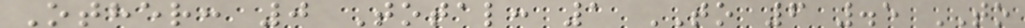Other: 0 Total: 1 TO 6 .5 TO
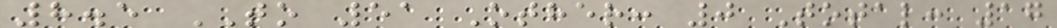8.5 TO 51 Other: 0 Total: 17
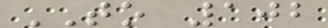TO 102
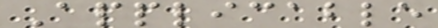Applicable
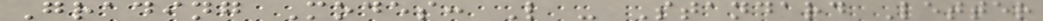Grading Modes: L - Standard Letter
